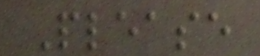Please
